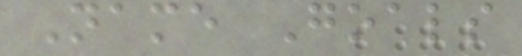Name Goals
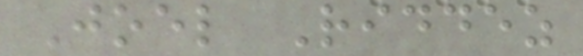Joel Riddez
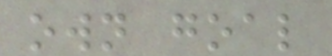own goal
